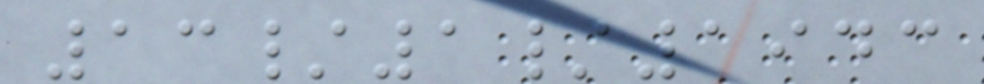13/1/1943
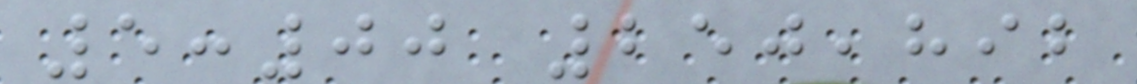5:00 250,892
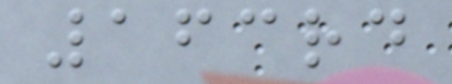163rd
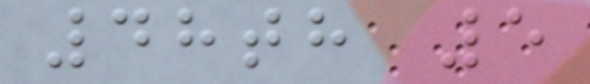48th 5
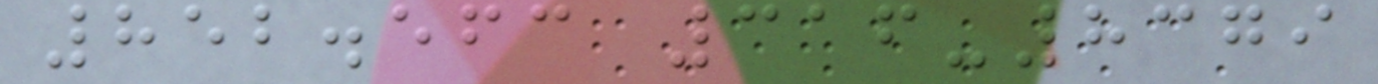852.563 316-8379
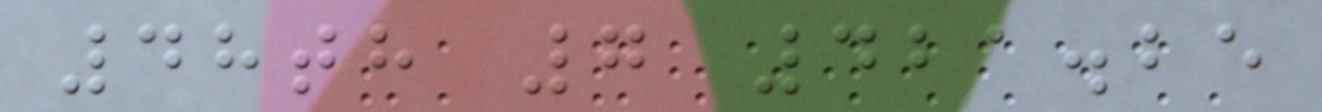48th 7 421.25
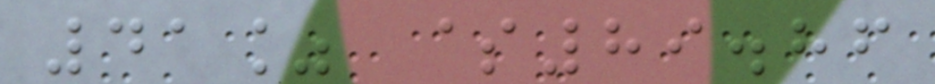41% $89.86
